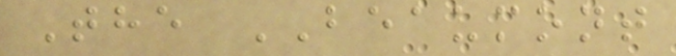The BEAUMONT
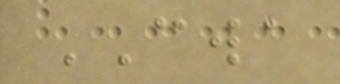CWA
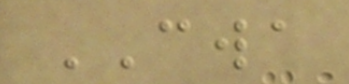CWA
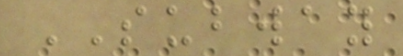SUBWAY
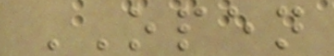OPEN
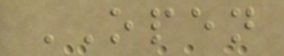OPEN
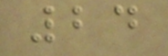24
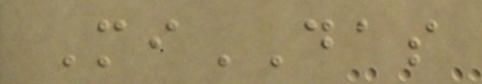MiDAS
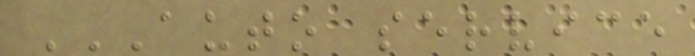AUTO SERVICE
